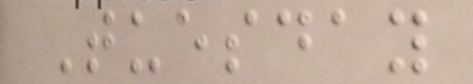Tuesday
